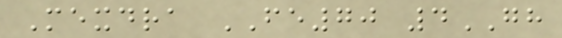Mexdra FE70 4GH
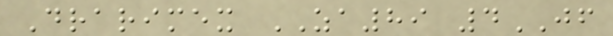Drarimex ZA89 4JF
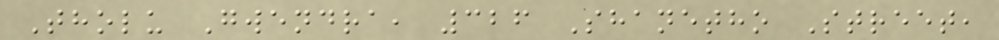Tholu Gwendra, 326 Shanetho Street,
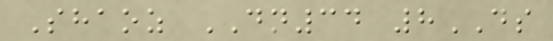Shaoz DN34 8DS
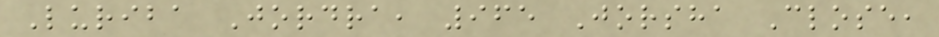Luriba Jordra, 965 Jorsha Close,
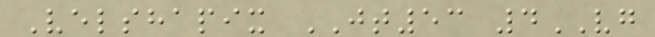Velshapix JT53 4VG
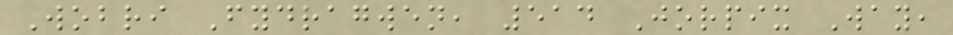Wobri Fydragwen, 514 Jorpix Way,
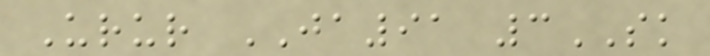Urur JA91 3SK
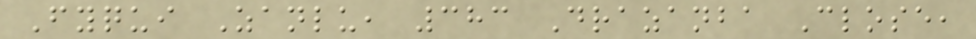Fyqui Zanlu, 383 Drazanba Close,
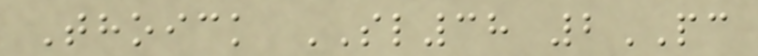Thoick SL38 2PC
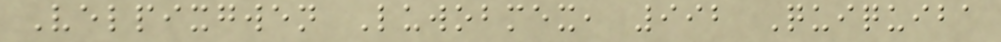Velpixgwen Luwobmex, 992 Quiquiba
